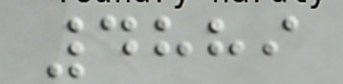4889
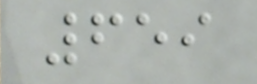659
